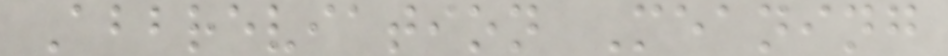Abbreviation Meaning
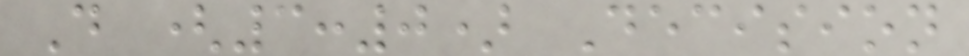D (3:0) Decision
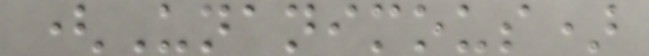(Unanimous)
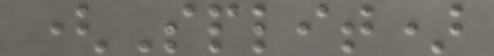(Split)
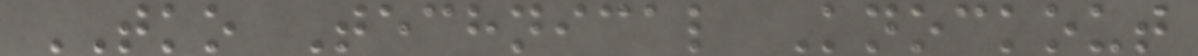TKO Technical Knockout
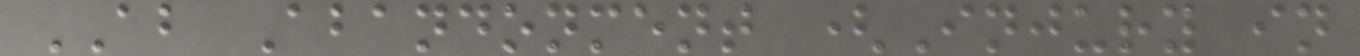AB Abandonment (Injury in
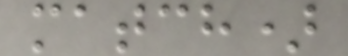match)
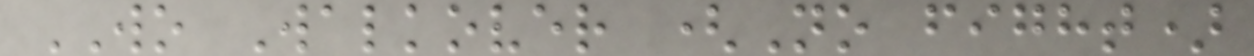WO Walkover (No fight)
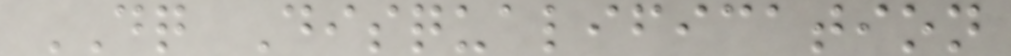DQ Disqualification
